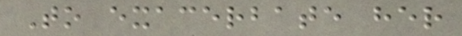To exacerbate her
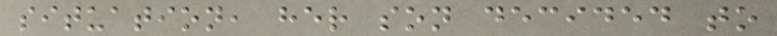situation, her son decided to
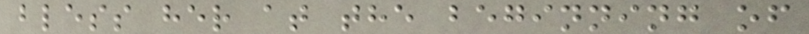bless her at the beginning of
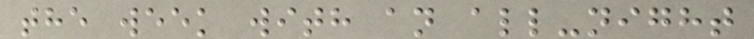the week with an all-night
